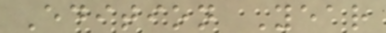Edition Year
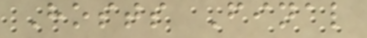Hosts Final
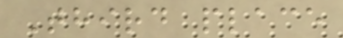Third place
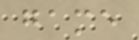game
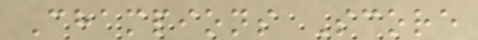Champions Score
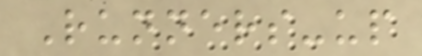Runners-up
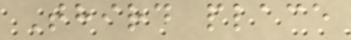Third place
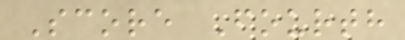Score Fourth
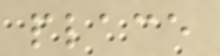place
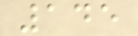145
